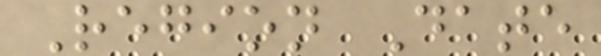Region Date
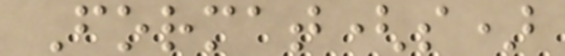Format(s)
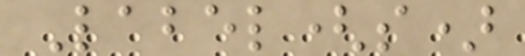Label(s)
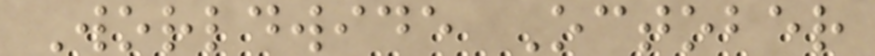Worldwide October
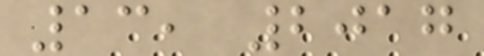13, 2017
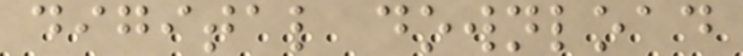digital download
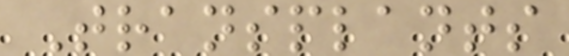Transplants
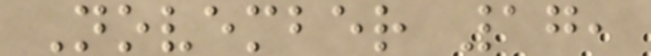November 17,
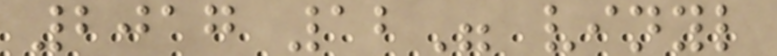2017 12" vinyl
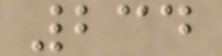234
